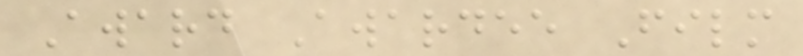Award Awardee Film
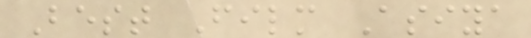Best Film Asiya
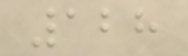128
